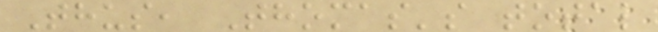Thus, Thomas's total
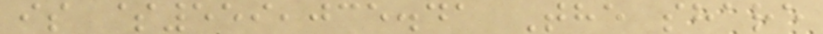is $559,035.41 The share
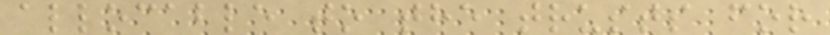allocable to the trusts for
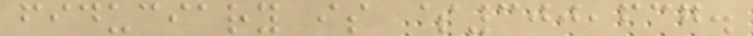fiduciary is $300,637.
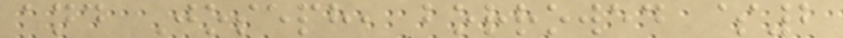and Joseph, borrowed $2
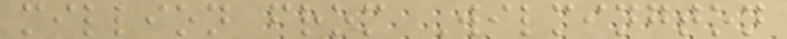million from Wilmington
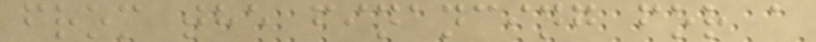from the financing for a
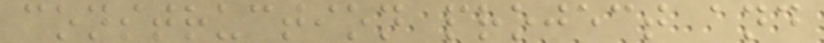construction project and
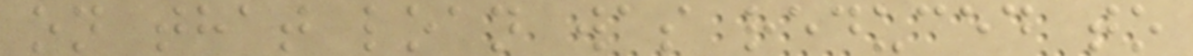on that loan was reduced to
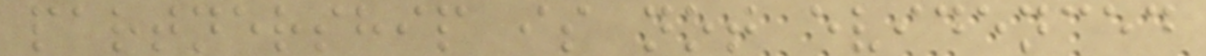partnership is not evidenced
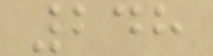248
